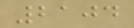2104
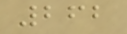262
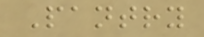Pantry
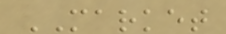MARKET
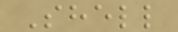Shell
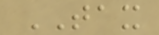TAX
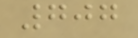707
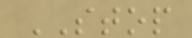STOP
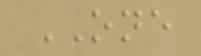ONE
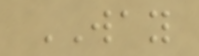WAY
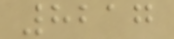8217
